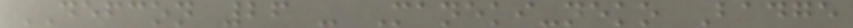DEFCON 26 - Maneki-neko Badge
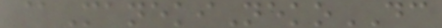@ManekiNekoDC
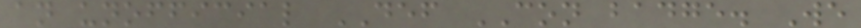an unofficial DEF CON badge. We
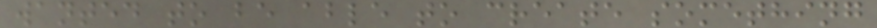wanted to be able to create something
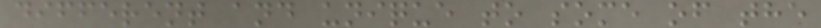different and unique to some of the
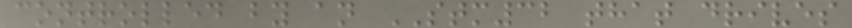controlled by an STM32 that drives
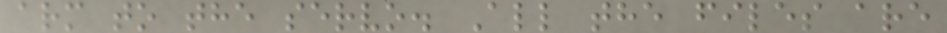arm to the servo. All the files are
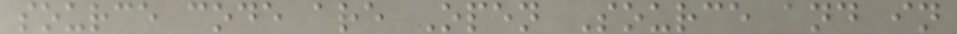source code are Open Source and in
